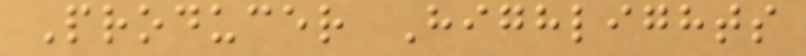Producer Highlights
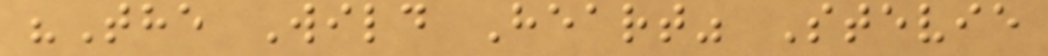"The Wild Heart" Stevie
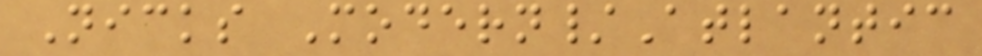Nicks Modern/Atlantic
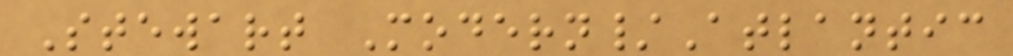Stewart Modern/Atlantic
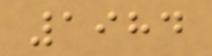1984
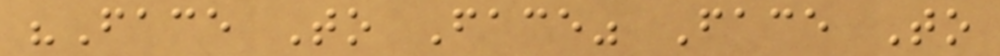"Face To Face" Face To
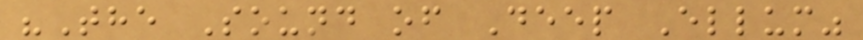"The Sound of Deep Ellum"
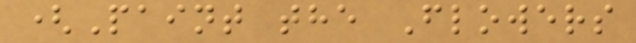(Paint the Flowers
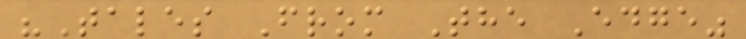"Tales From The Edge"
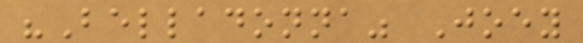"Belladonna" Joey
